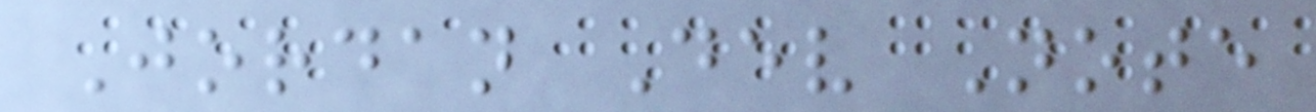Jordan Dev Note
